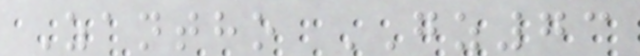Zantho GZ73
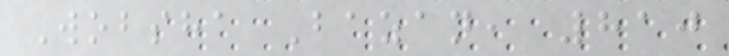Wobsha Bazan, 810
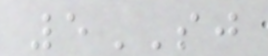5SJ
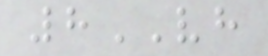8VH
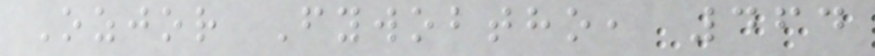Ozjor Fywobtho, 464
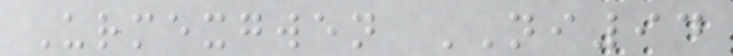Urmexgwen NI94
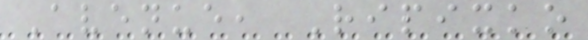Avenue, Ripixko
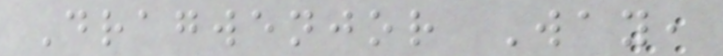Dragwenjor Way,
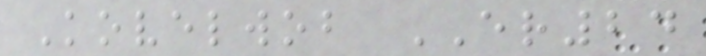Kovelwob ER24
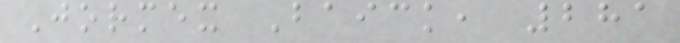Jormex Baick, 281
